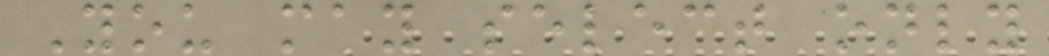You may select only
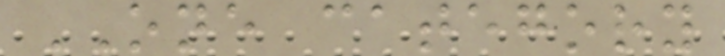ONE category
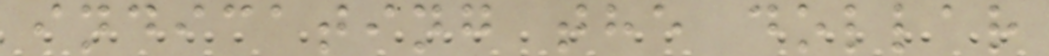indicating the dollar
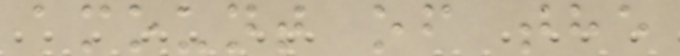amount of the
